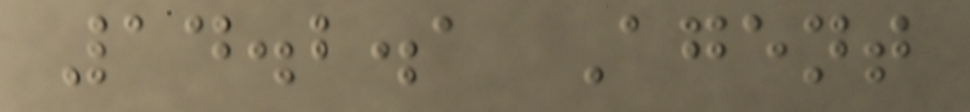14.2.1 Agent
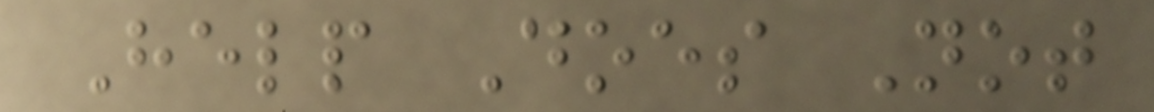Help Does Not
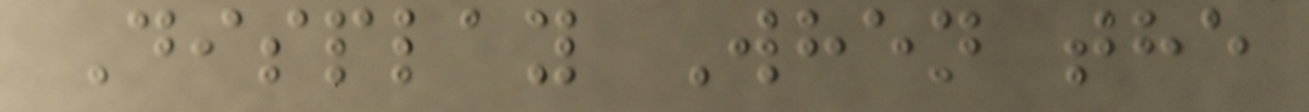Display When the
